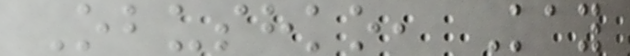Obushko, Kay
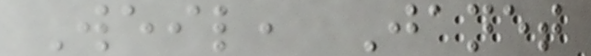Weil, Janet
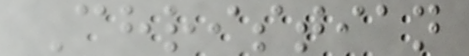Christian
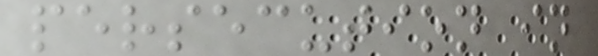persecution in
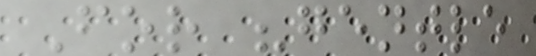For "gentle
